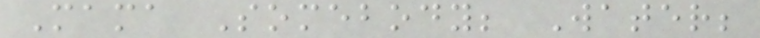Mama Somebody; Water;
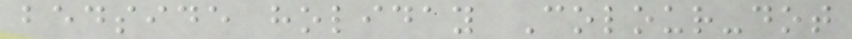bedside holiday Colour-dot
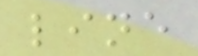line
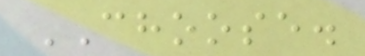CHOOSE.
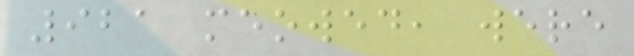921 meowed, were
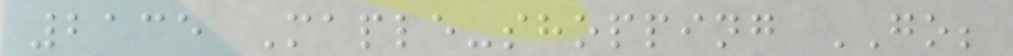2135 Maple-shopping GO;
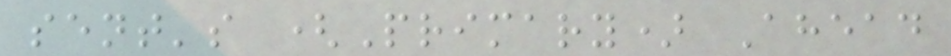sent's (Primary) Ahead
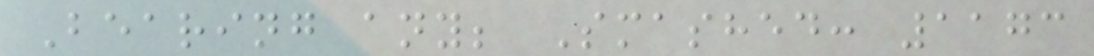Bearing any; Smashed: 1173
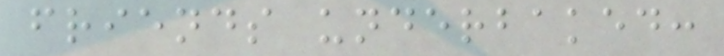friends underbaked:
